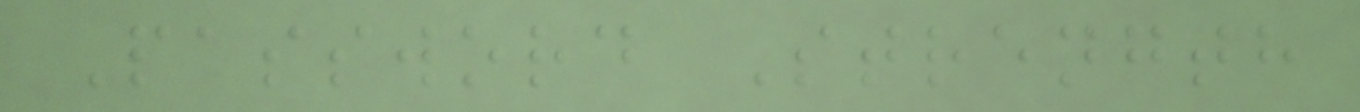Password Strength
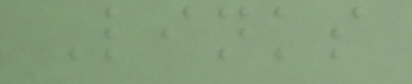Links
